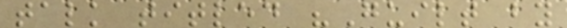talk titled "Guilt by
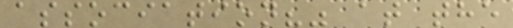association?" at the
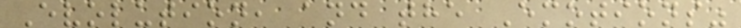Evolution, and the Emotions"
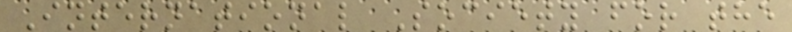International Society for the
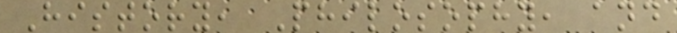History, Philosophy, and
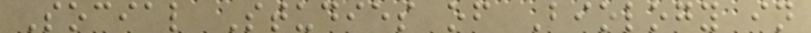Social Studies of Biology in
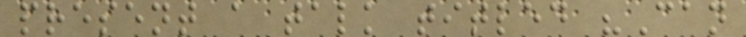present a talk titled "Can
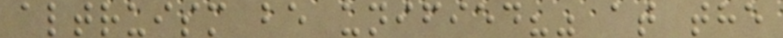altruism be unified?" at the
